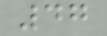47
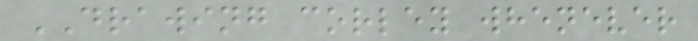DRAWING corley whenever
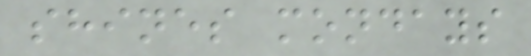shines mondays
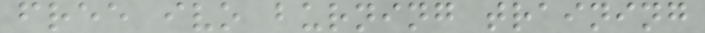free ivo burning training
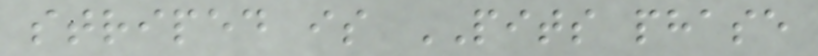striped is PITS phase
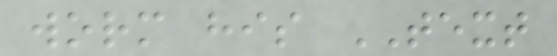worm his TEXT
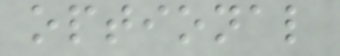optional
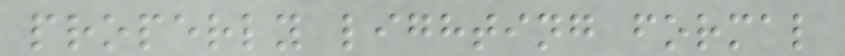properly lighting formal
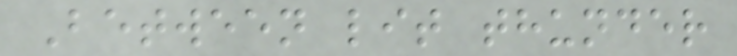Between lit thunder
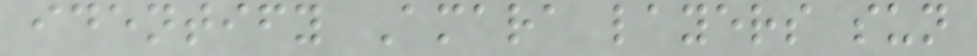identify Amara layers sun
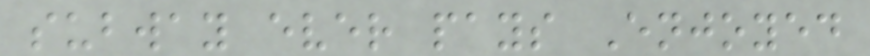subway ever pays Enjoyed
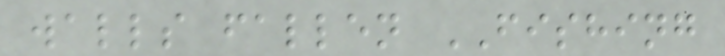walls fallen FISHING
